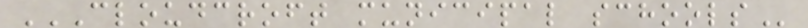CLOUDCROFT MUNICIPAL SCHOOLS
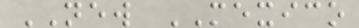NEW MEXICO
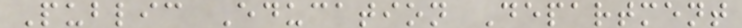Public Education Department
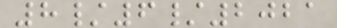8/6/2021
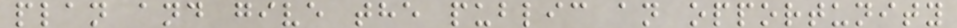plan and give the public an opportunity
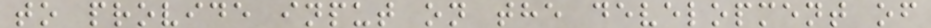to provide input on the development of
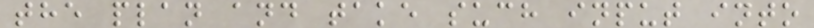the plan and take such input into
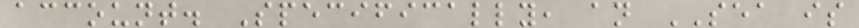account. Specifically, an SEA is
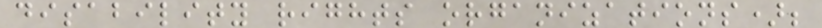disability rights organizations);
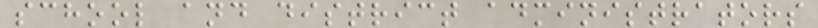school and district administrators
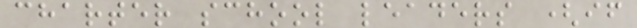charter school leaders (if
